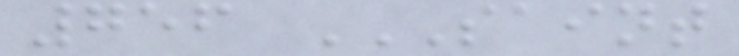756 SAINT
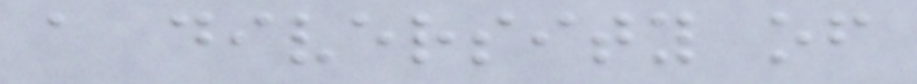a diversity of
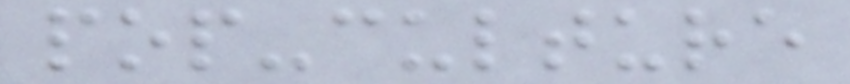pop-culture
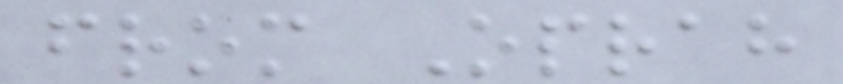from Oprah
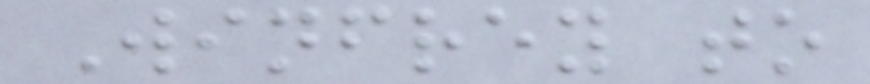Winfrey to
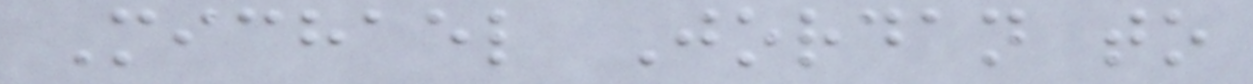Michael Jordan to
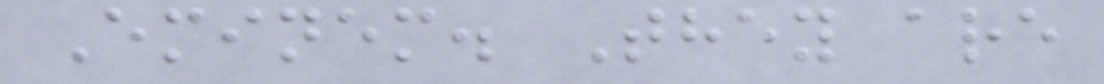Eminem. They are
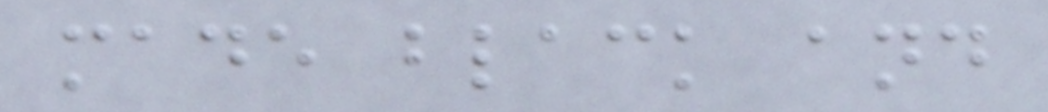made black and
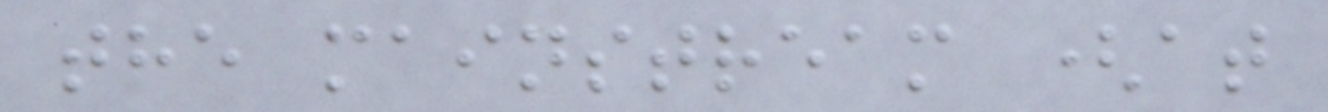the mainstream (at
